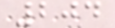204
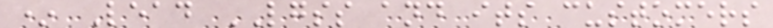* Lead LGSS and its customers
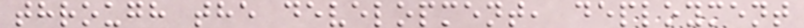through the development, deployment
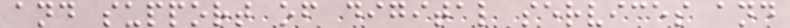and support of digital services and
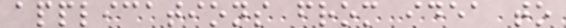applications from idea to
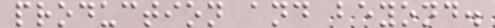production and beyond.
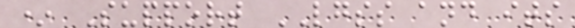* Support LGSS and its
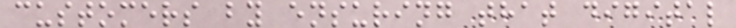customers by ensuring that digital
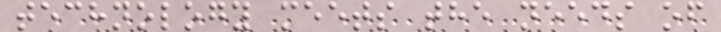technology meets the needs of
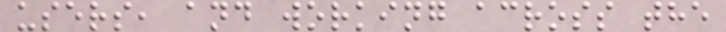users, and working across the
